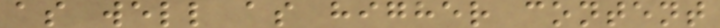as well as higher content
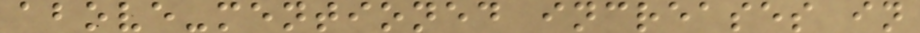above-mentioned increases in
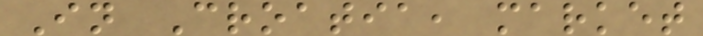In Croatia, market
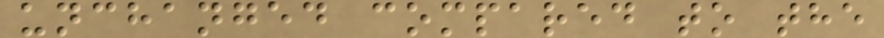unchanged compared to the
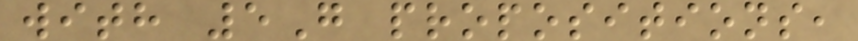with 5G propositions,
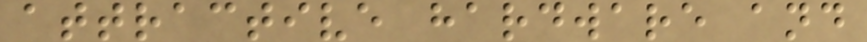attractive hardware and
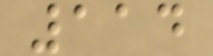114
